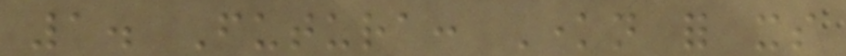1. Futura: Known for its
